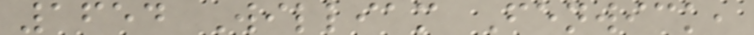1654 William Fenwick,
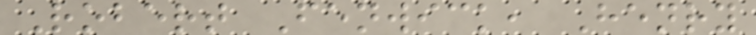Robert Fenwick, Henry
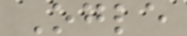Ogle
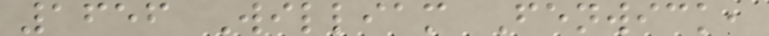1656 William Fenwick,
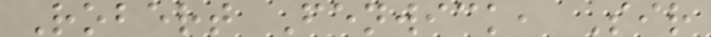Robert Fenwick, Sir
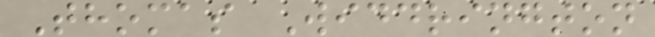Thomas Widdrington
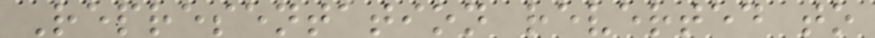Representation reverted to
